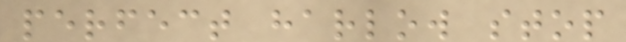perfect harlow stop
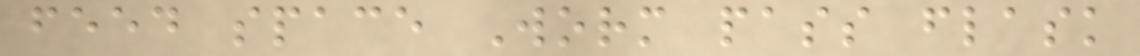feed space Worm pass flask
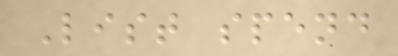List spend
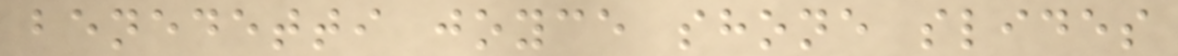benedetti joyce shone slides
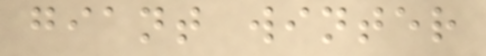giant winter
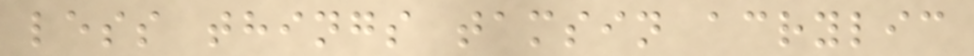less things tamsin acrylic
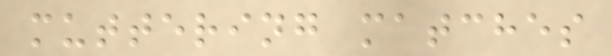muttering matches
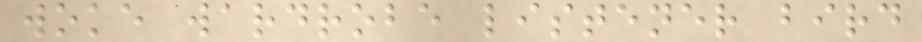woke wardrobe listener bird
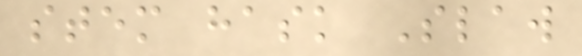stem hask Slaw
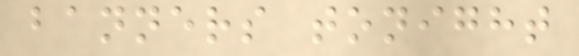banners tonight
